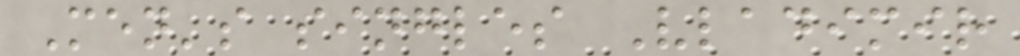Men's singles Vladimir
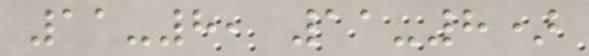11-8, 11-8)
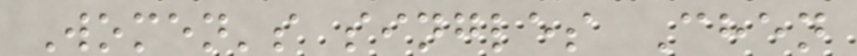Women's singles Chen
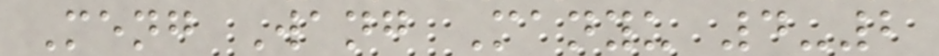Meng Wang Manyu 4-2
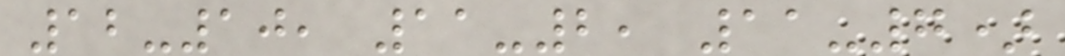12-10, 11-2, 11-7)
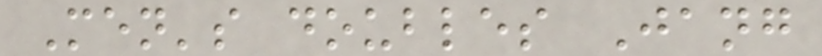Men's doubles Jang
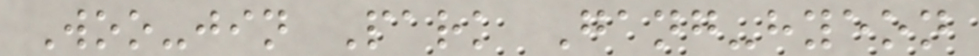Woo-jin Park Gang-hyeon
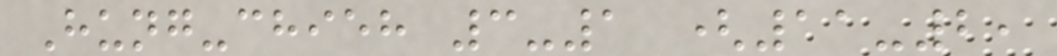Hung-chieh 3-1 (11-2,
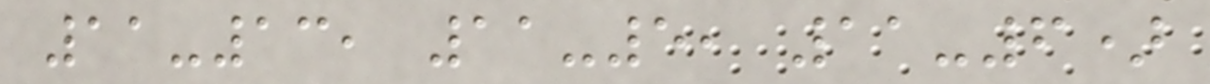11-13, 11-5, 11-6)
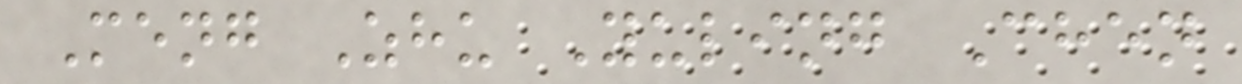Meng Zhu Yuling Chen
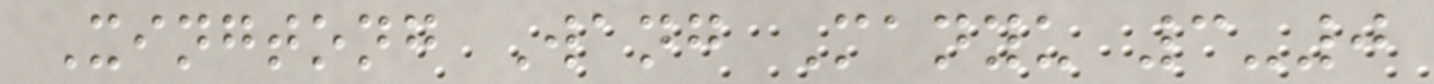Xingtong Wang Manyu 3-0
